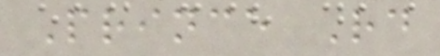Prince Rd
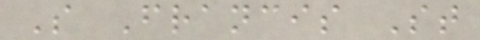S Francis St
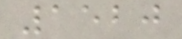1520
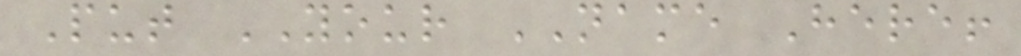Put YOUR NAME Here!
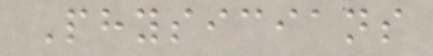Physicians
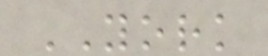YORK
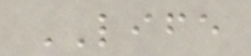LIFE
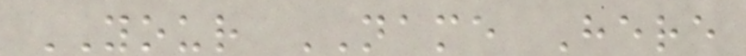YOUR NAME Here
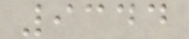9344
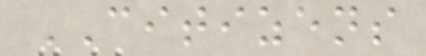CITIZENS
